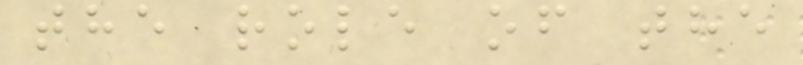the role of the
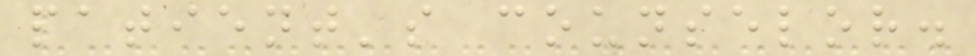patient's counselor.
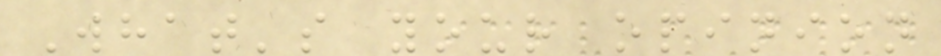What's your opinion
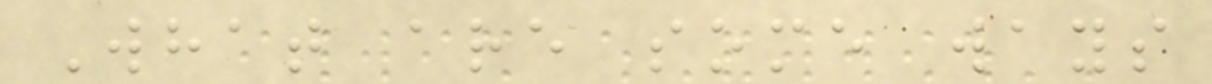What are some ways
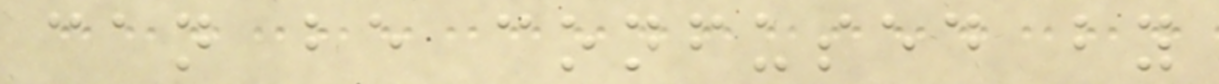can be confused by
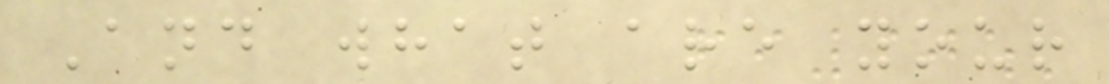And what are your
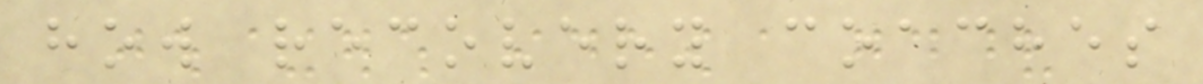how recovery coaches
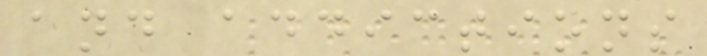and addictions
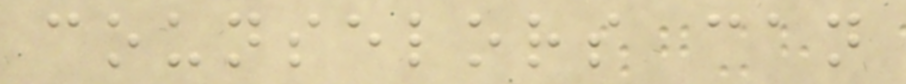counselors can
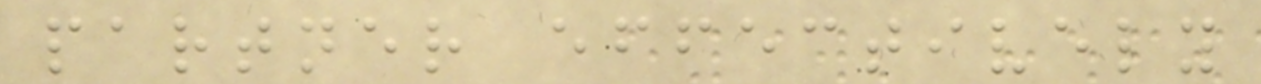partner effectively
